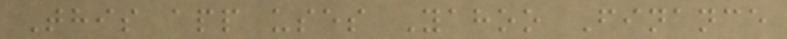This app uses Yahoo Finance
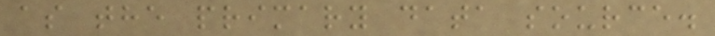as the primary data source.
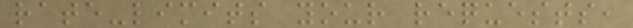rate-limits your requests,
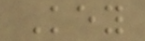Key
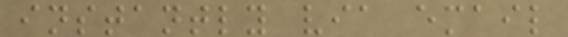instantly via email
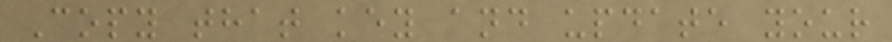Copy that key and update your
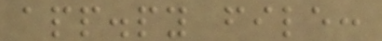app.py file:
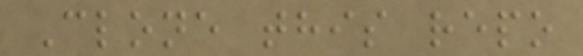Clone this repo
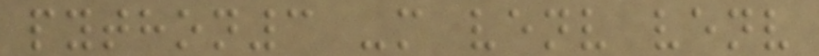python3 -m venv venv
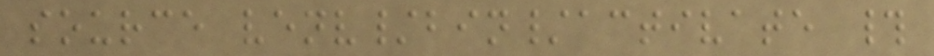source venv/bin/activate #
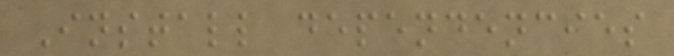Install dependencies
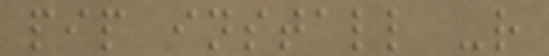pip install -r
